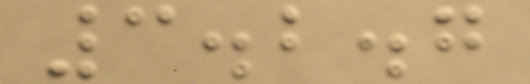3.2.7
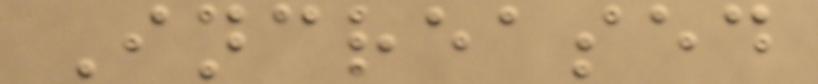Increased
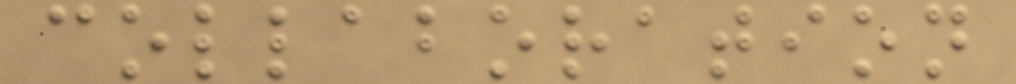collaboration
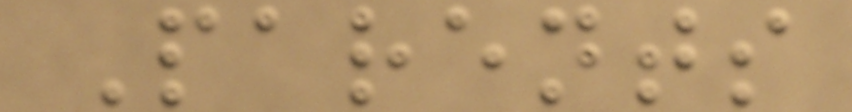Parents
